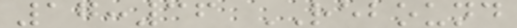17:36 REBOUND
